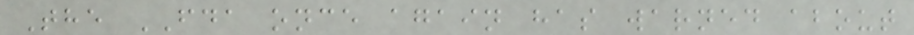The FDA once again has warned about
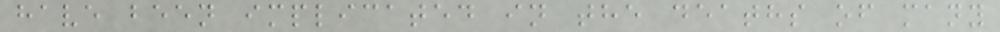have been implicated in the deaths of many
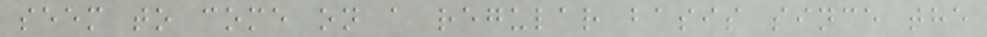seem to come on a regular basis since the
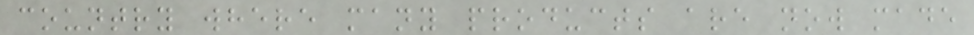country where many products are now made
